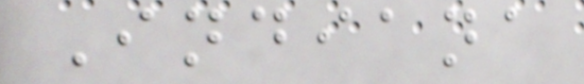Indiana
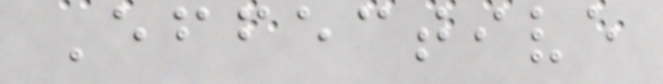Effective
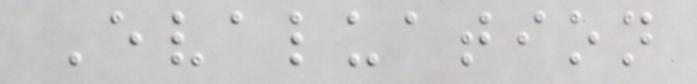Evaluation
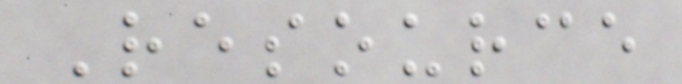Resource
